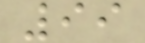99
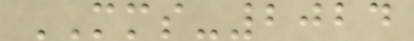MMS-2024
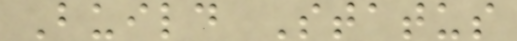Build Status
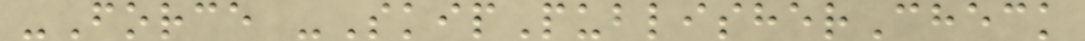-Force -SkipPublisherCheck
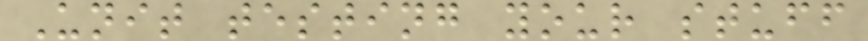Unit testing your stuff
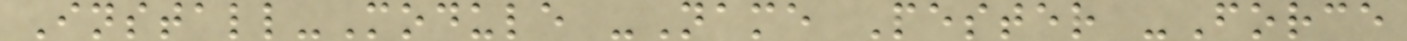Install-Module -Name Pester -Force
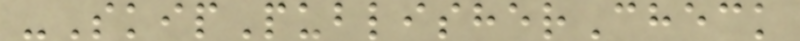-SkipPublisherCheck
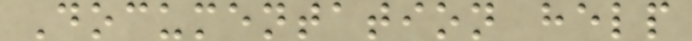Documentation help
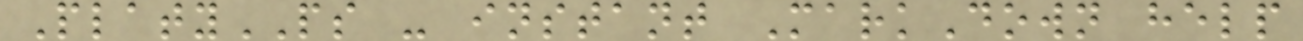PlatyPS - instant MarkDown help
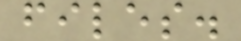files.
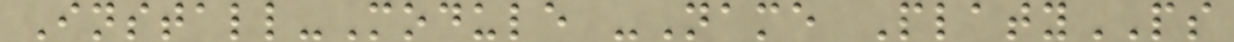Install-Module -Name PlatyPS
